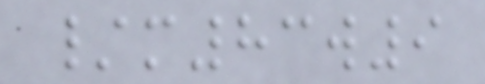/m83w9
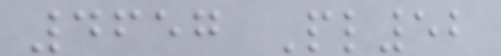4657 Pl52
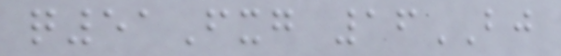q51Fxg 16BJ
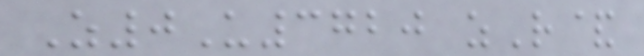Z0U3720 zR&
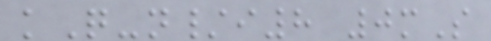kQ-n/i8 0mS
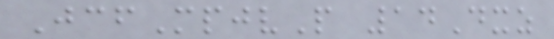JcfMpjvP 14Dxz
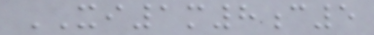XI1m8c5
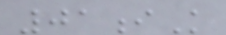01iK
